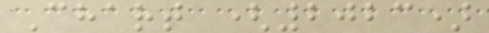Chart (2023)
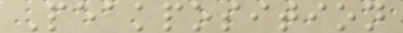Peakposition
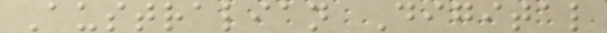Australian Digital
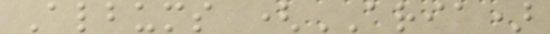Albums (ARIA)
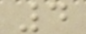4
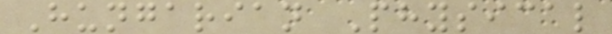Hungarian Physical
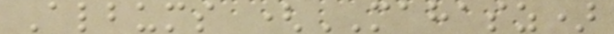Albums (MAHASZ)
